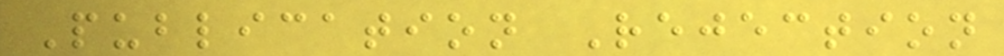Publication Rejection
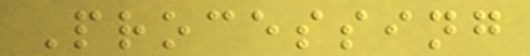Processing
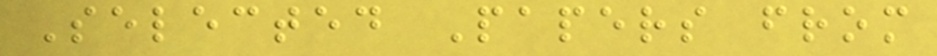Selected Papers from
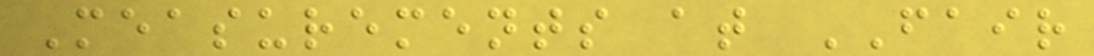Measurements at FAIR
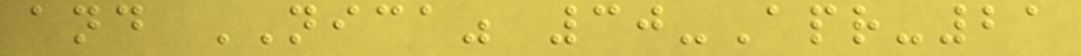and NICA" 30-Apr-21
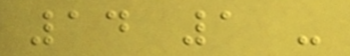14 1 -
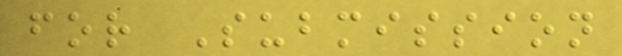for Submission
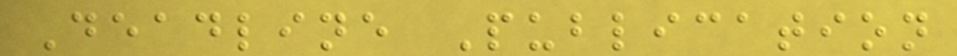Deadline Publication
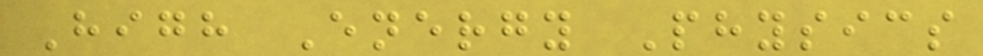High Energy Physics
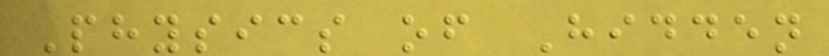Physics of Hidden
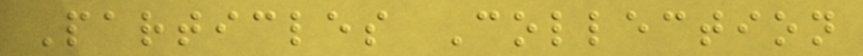Particles Collection
